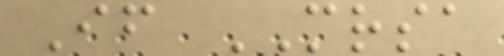If MRSA
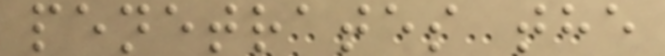penetrates the
